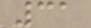31
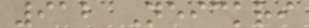912 Neickri
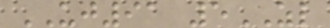UJ91 5ZL
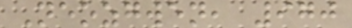Neozgwen, 970
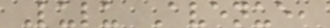Lulu Avenue,
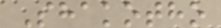Shakotho
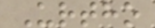Urtho
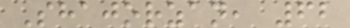Shajorzan, 62
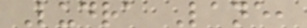Ludra Lane,
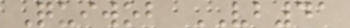Quiwob VB41
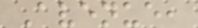Avenue,
